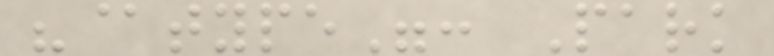"@type": Park
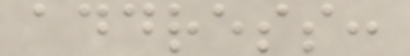address:
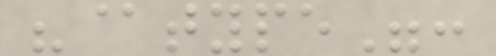"@type":
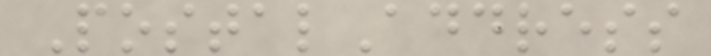PostalAddress
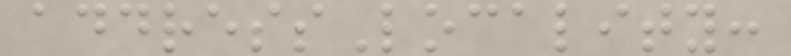addressLocality:
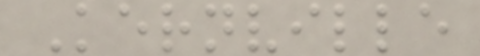Kernville
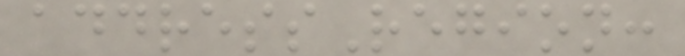addressRegion:
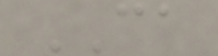CA
